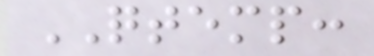QTEMP:
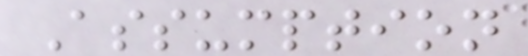Assumption
